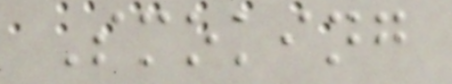Smoking
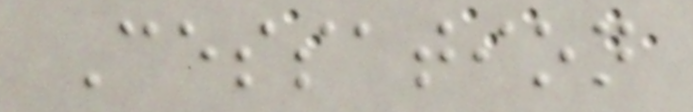Cessation
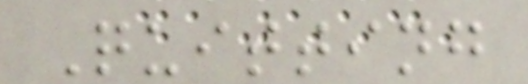Quitting
